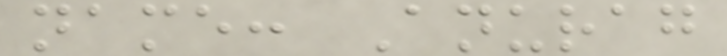name: Anurag
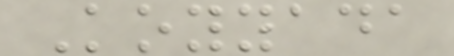Koyyada
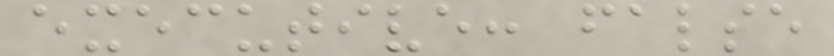executive: false
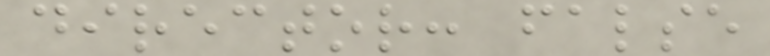director: false
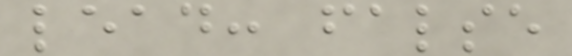lead: false
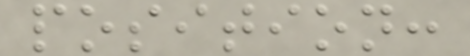position:
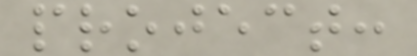project:
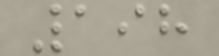198
